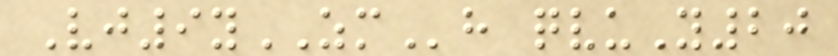Vj9yZMh qvuY20
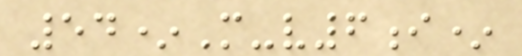54*M-v6i*
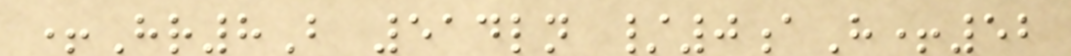+Hr8B 514ln /0aH+52
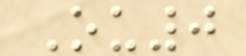Ou0
